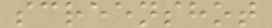screenshot
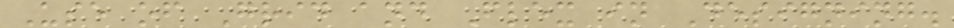Use of Grid and Flex in Designing.
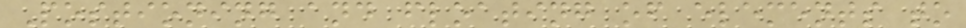Postioning and floating of elements to
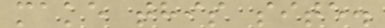make this site.
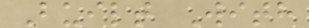Built With
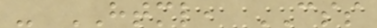- HTML, CSS
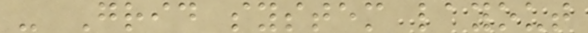- Grid system layout
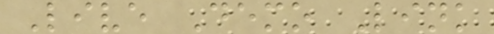Live Demo Link
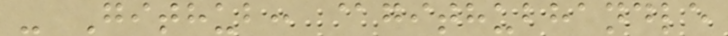- Github: @githubhandle
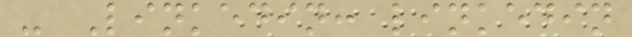- Linkedin: linkedin
